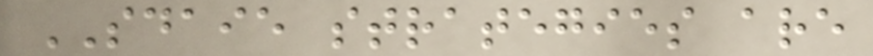SDAIE strategies are
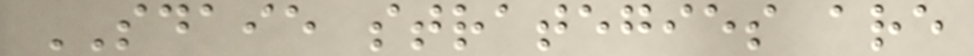SDAIE strategies are
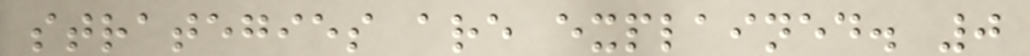strategies are explained. 0
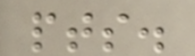pts.
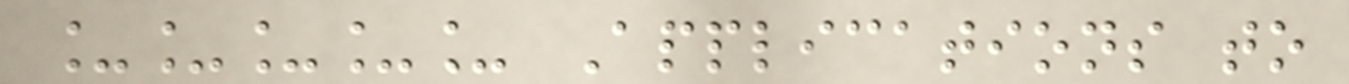_____ Applications to
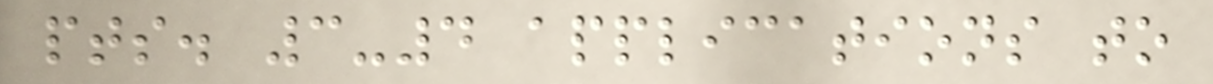pts. 3-4 applications to
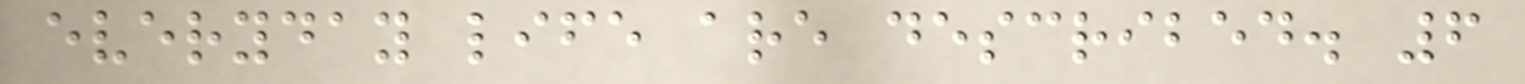everyday life are described. 6
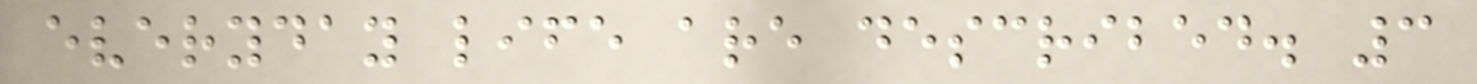everyday life are described. 3
